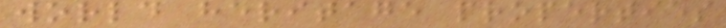world heritage properties
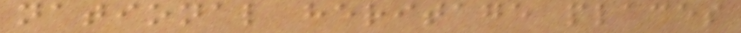national heritage places
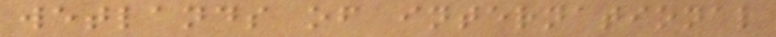wetlands of international
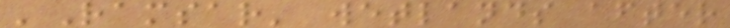'Ramsar' wetlands after
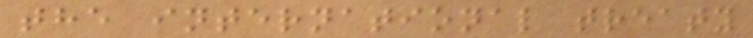the international treaty
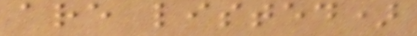are listed)
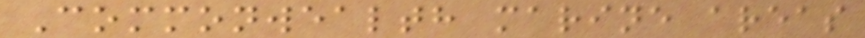Commonwealth marine areas
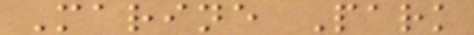Marine Park
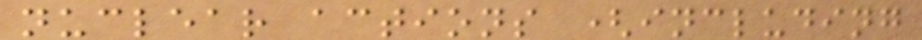nuclear actions (including
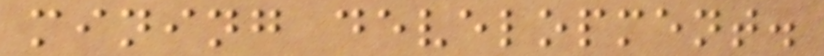mining development.
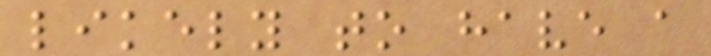likely to have a
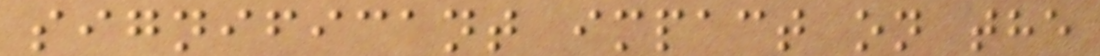significant impact on the
